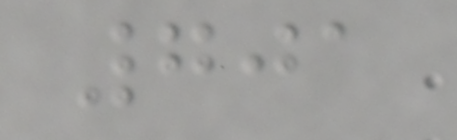701
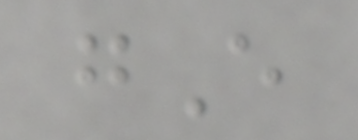gE
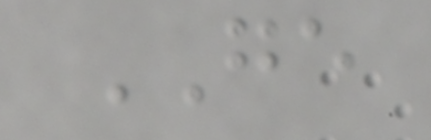GE
